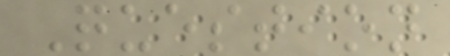Question
